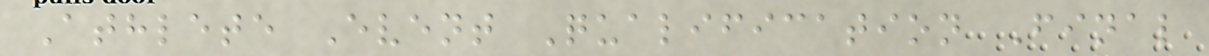Athlete Event Qualification Final
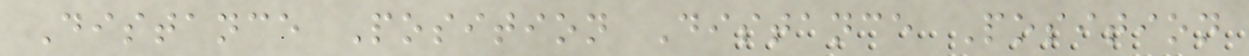Distance Position Distance Position
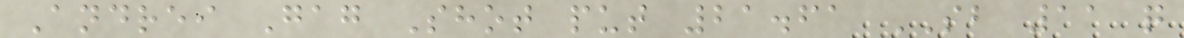Andrei Gag Shot put 21.61 SB 11 q
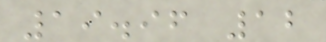19.96 12
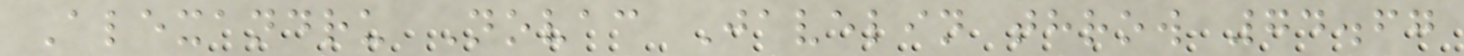Alexandru Novac Javelin throw 74.67
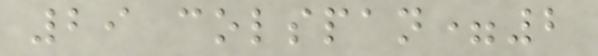29 colspan=2
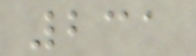231
